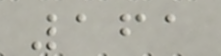161
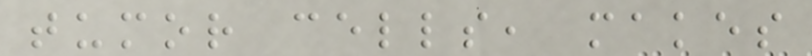tumor cells, makes
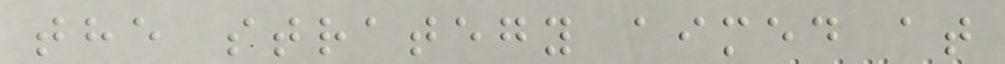the strategy aimed at
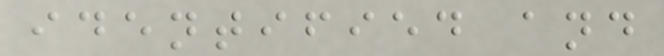identified and
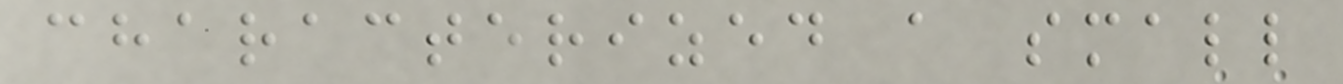characterized a small
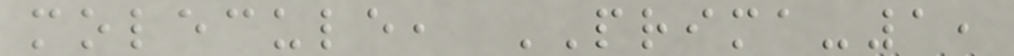molecule, PRIMA-1,
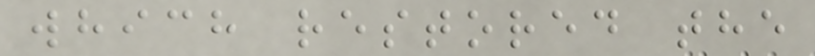which restored the
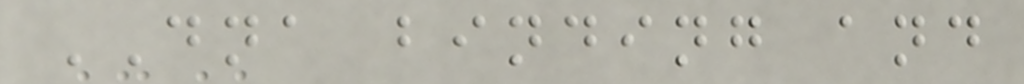DNA binding and
